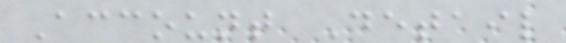Account Detail
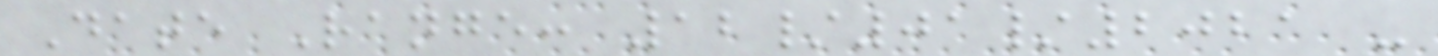Date Range: 12/01/2021 -
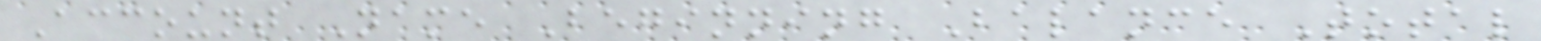Account Name Beginning Balance Total
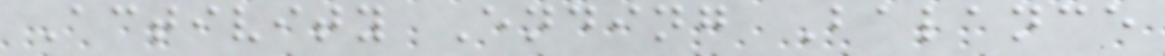Activity Ending Balance
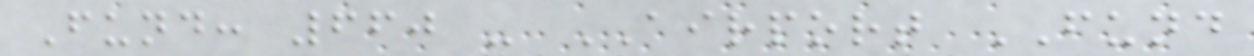Fund: 660 - AIRPORT FUND
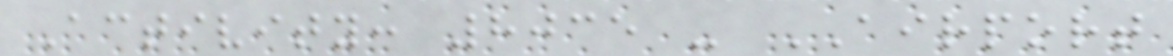Activity: 8035 - AIRPORT
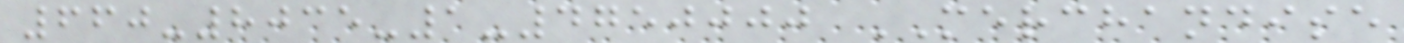660-8035-1-4750000 MERCHANDISE
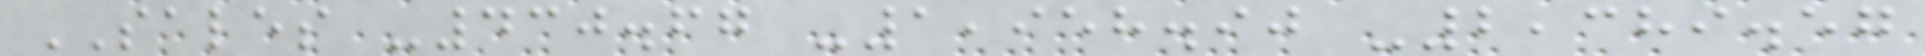SALES -430.67 -1,958.90 -2,389.57
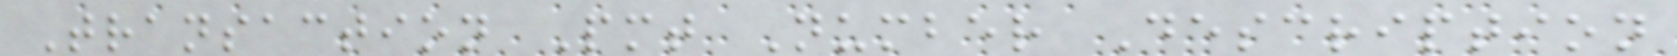Transaction Pmt Number Description
